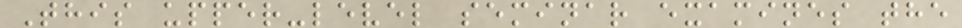This upper-level seminar examines the
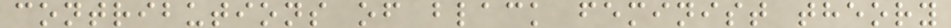contributions of black feminist theory
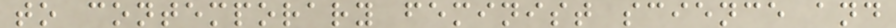to contemporary feminist science and
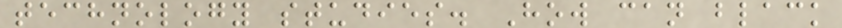technology studies. How can black
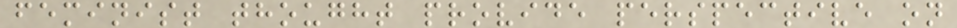feminist thought provide perspective on
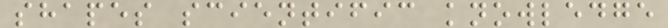shapes scientific knowledge
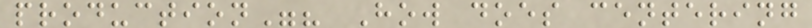production"? How does centering
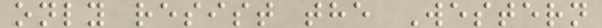only resist the Western
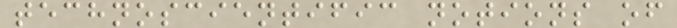technoscientific notions of
